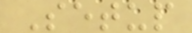Setup
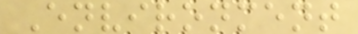Environment
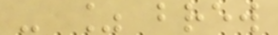- % brew
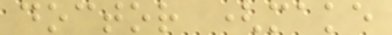doctor (make
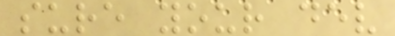sure your dev
